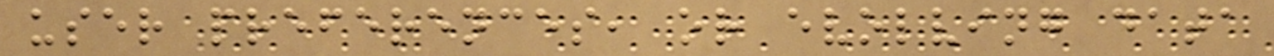user preferences, or evolving data
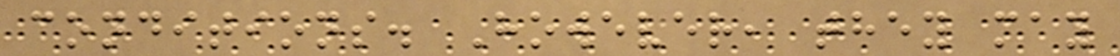conditions. However, they may
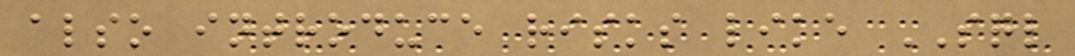also introduce risks like SQL
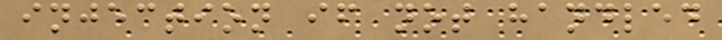injection if not handled
